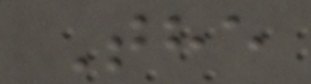The
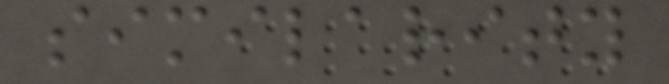similarity
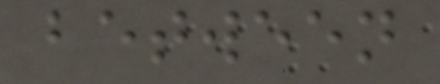between
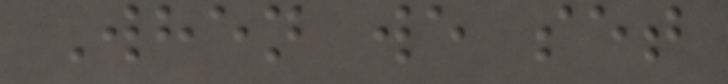When we set
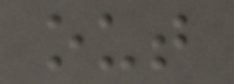out
